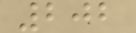202
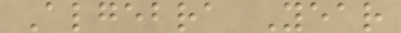Algebra Year
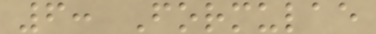6: Formulae
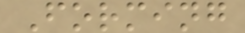Forming
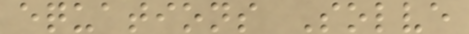equations Solve
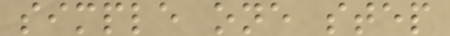simple one step
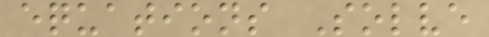equations Solve
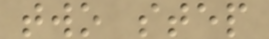two step
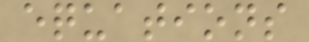equations
